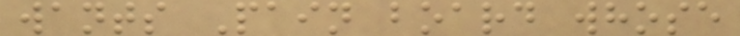wants Pain board whose
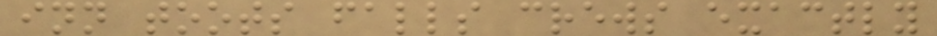inn toots falls crews exactly
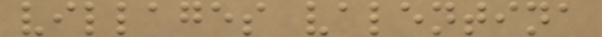villages valentina
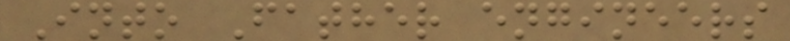Into Father engineers
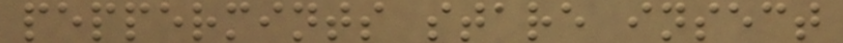peppermints stare insect
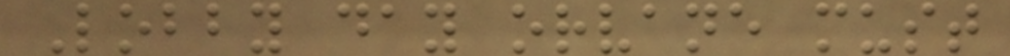Lobby day orvane must
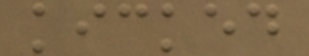kicked
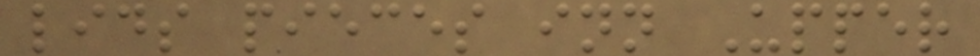lids pieces inn Upper
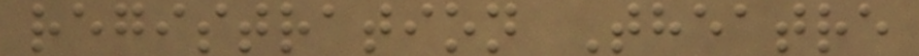registration Theatre
